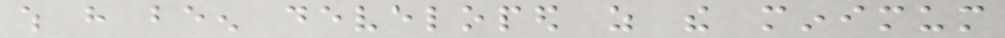which have been developed as the minimum
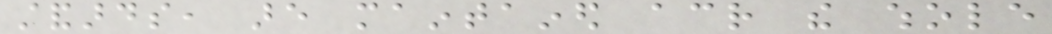standards, are maintained across the whole
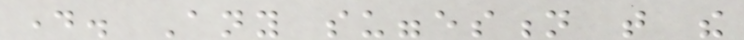day. Any suggestion that the
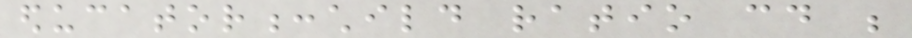educator:child ratio could be
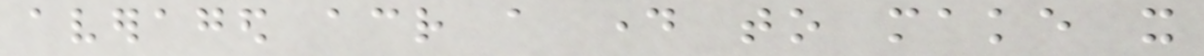averaged across a day to make it
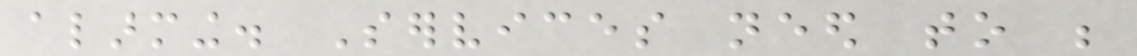alarming. Services need to be
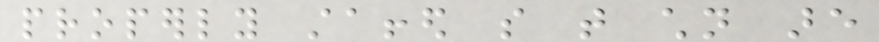properly staffed so that children are
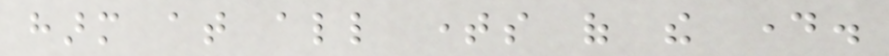harm at all times of the day.
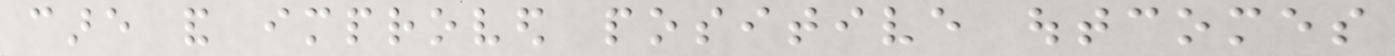care and improved positive outcomes
